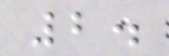2.
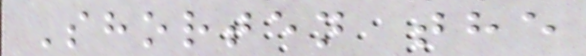Shorten the
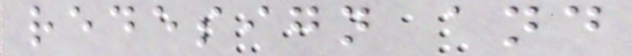redesign and
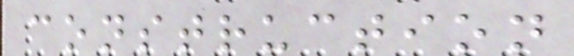construction
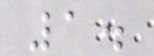1.
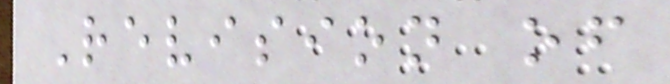Revision of
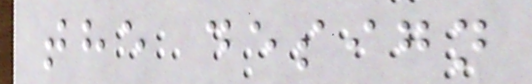the design
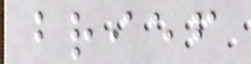brief
